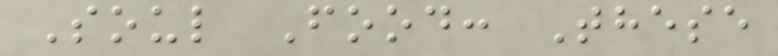Soul Food: These
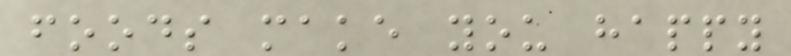foods make you happy
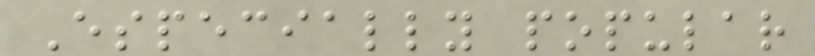Especially popular
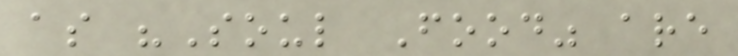as "Soul Food" are
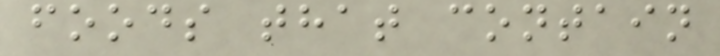foods that contain
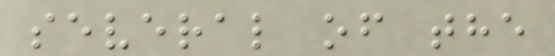several of the
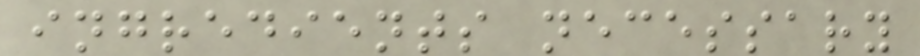ingredients necessary
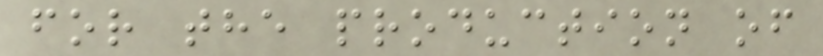for the production of
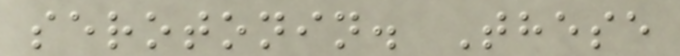serotonin. These
